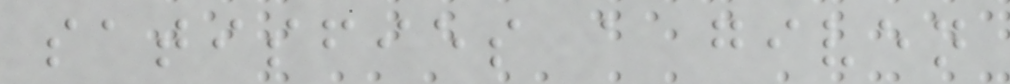satisfies a given
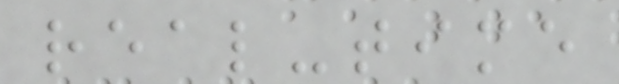real-time
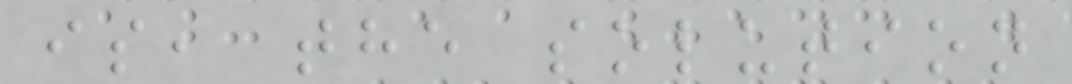is, the solution
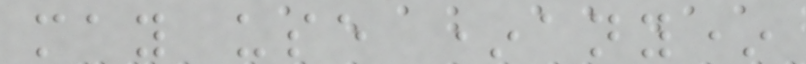may use *any*
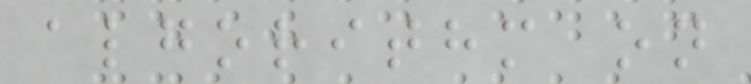algorithm on
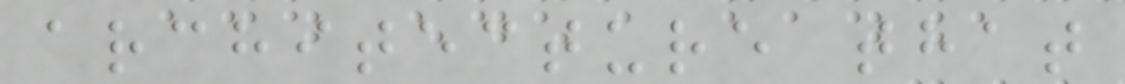architecture that
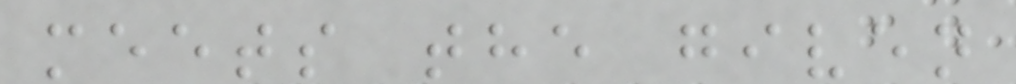meets the given
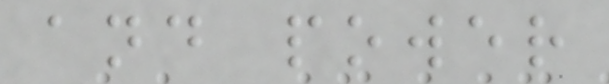and power
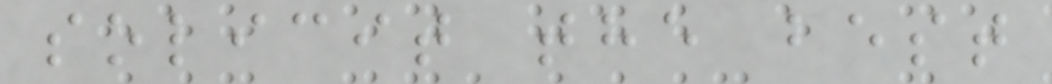solicit the best
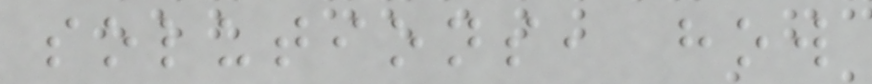solutions, how
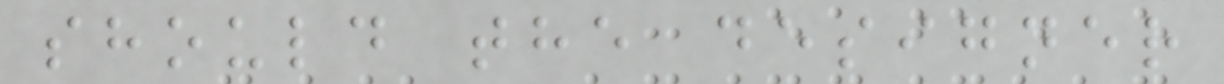should the designer
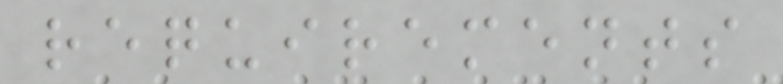requirements
